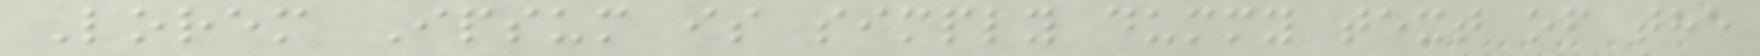Lorem Ipsum is simply dummy text of the
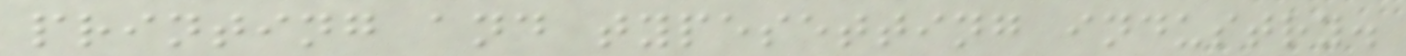printing and typesetting industry.
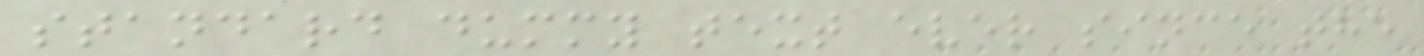standard dummy text ever since the
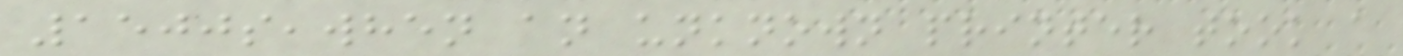1500s,when an unknown printer took a
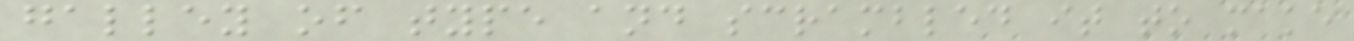galley of type and scrambled it to make
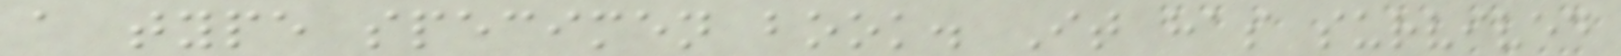a type specimen book. It has survived
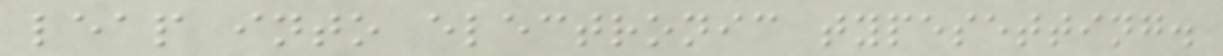leap into electronic typesetting.
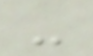-
